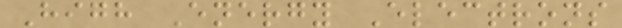High Energy Electrons
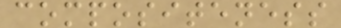compositeness
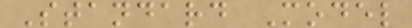Standard Model
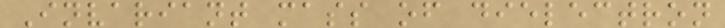Invariant mass of dielectron
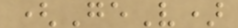(GeV)
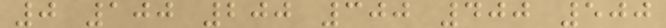0 100 200 300 400 500
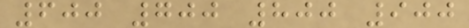600 700 800 900
